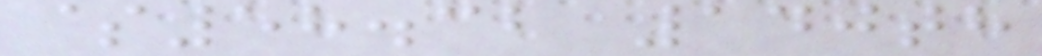$58.32 140th
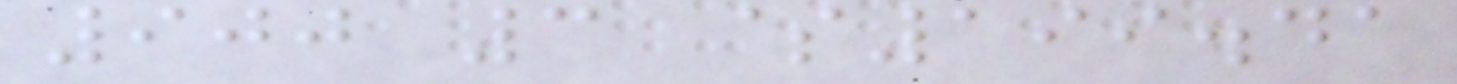900 3 $199.41
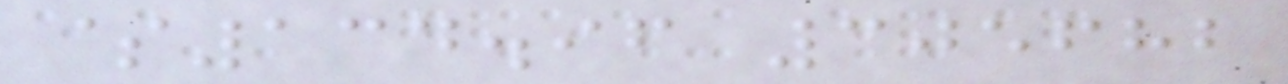$134.96 305682
